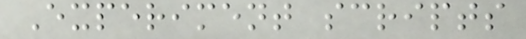Experiment scripts
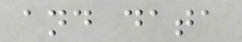and data
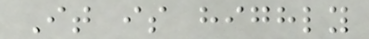It is highly
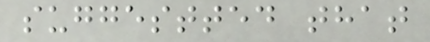suggestted that
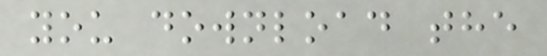you download the
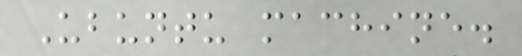Ubuntu machine.
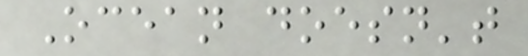Ocean doesn't
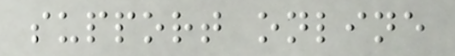support online
